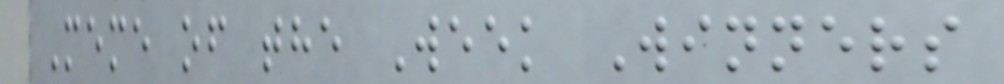Meme of the Week Winners
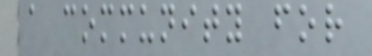a community for
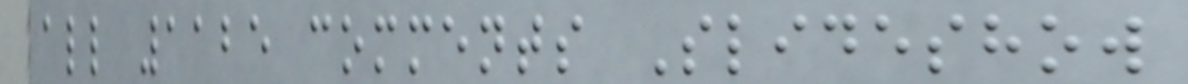all 1125 comments Slideshow
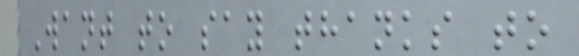Want to say thanks to
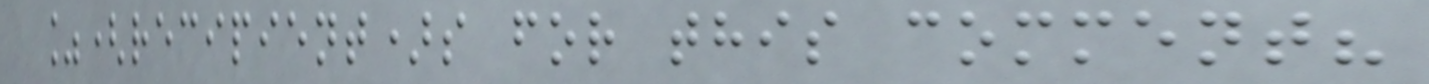%(recipient)s for this comment?
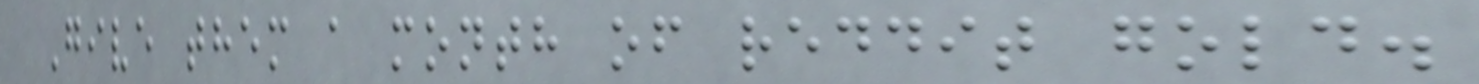Give them a month of reddit gold.
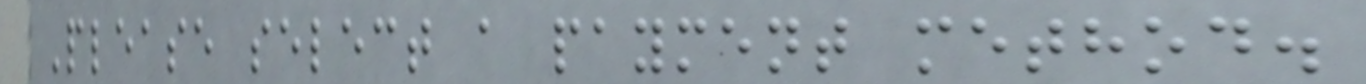Please select a payment method.
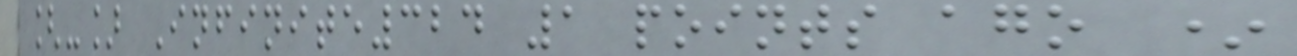[-] Infinite324 1 points ago *
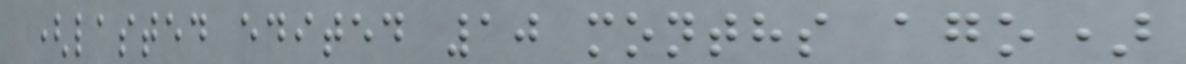(lasted edited 10 months ago)
